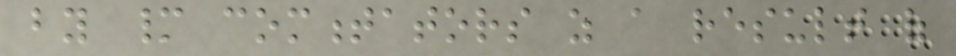by many commentators as a result of
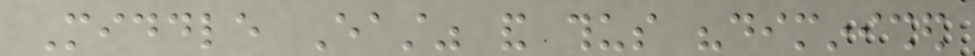Middle East" and thus "diminished
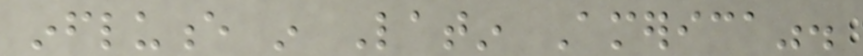influence in Latin America".
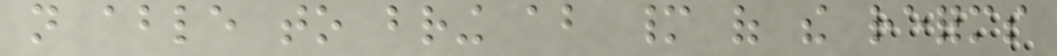not able to bring about many of the reforms
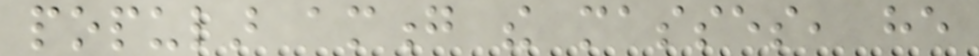popular among the masses, he
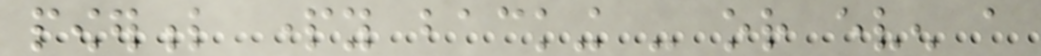powerful party backing - or even a
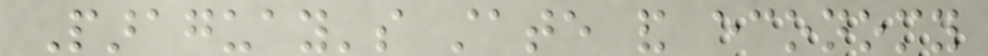Paraguay's state and economy
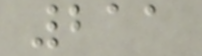211
